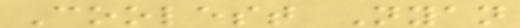Coolest Nyan
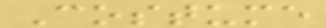Costume
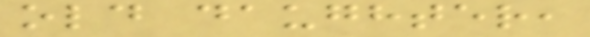old daughter,
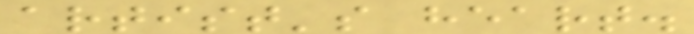artist's heart.
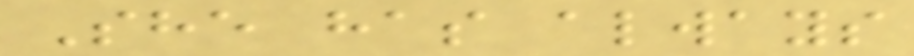She has always
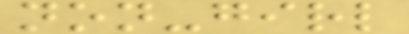non-girl
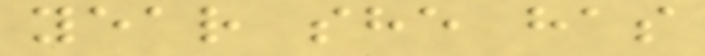year she has
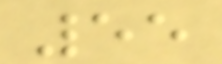55
